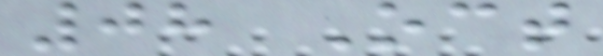08 Oct
